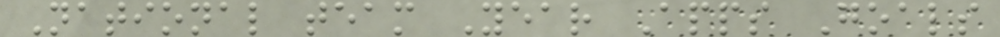National team Year Apps Goals
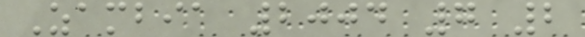Zambia 2004 7 2
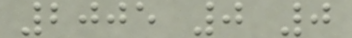2005 0 0
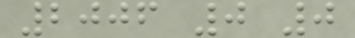2006 0 0
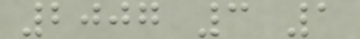2007 3 1
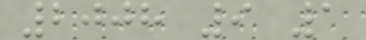2008 9 1
